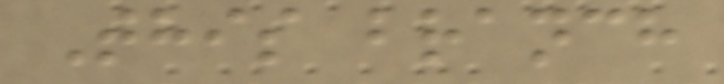This branch
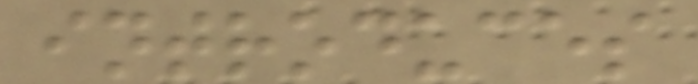introduces
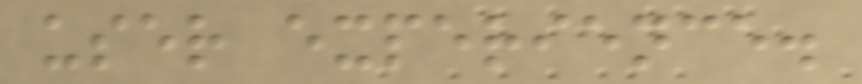user experience.
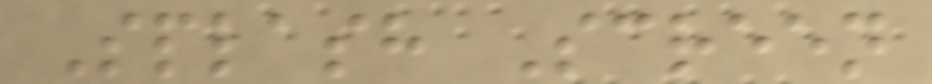Splash Screen
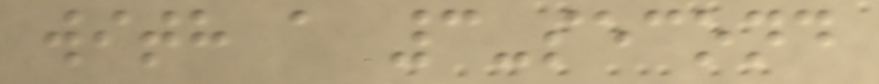with a 3-second
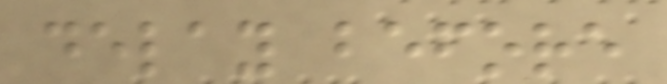delay before
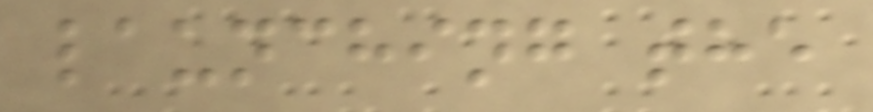launching the
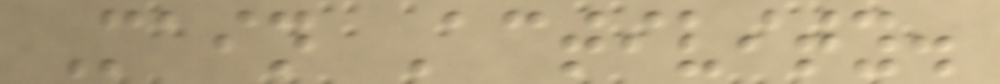Main Activity.
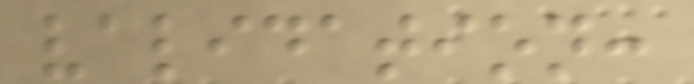validation:
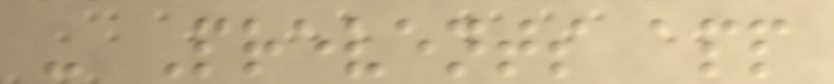- Prevents app
